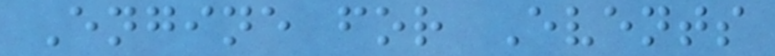Engine for Events
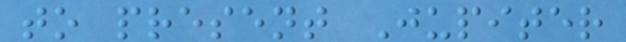to present Jupiter
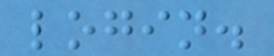login.
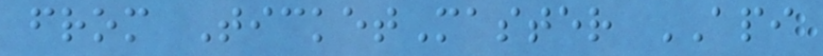from TicketMaster API
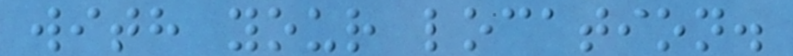with your location.
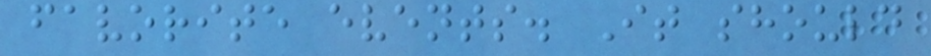favorite events. It should
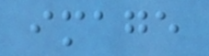image
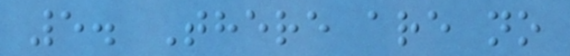5. There are no
